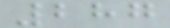287
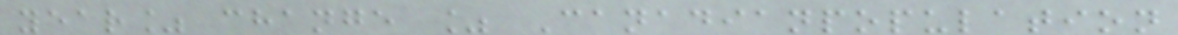year% change % Canadianpopulation
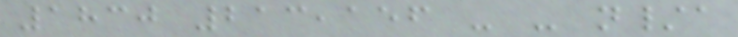1830 213,156 - - n/a
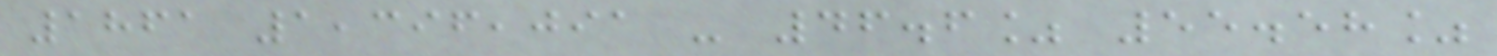1861 1,396,091 - 46.6% 55.58%
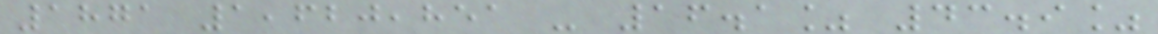1871 1,620,851 - 16.1% 43.9%
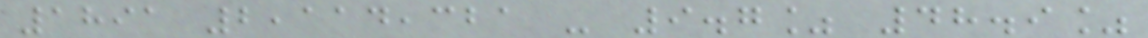1891 2,114,321 - 9.7% 48.9%
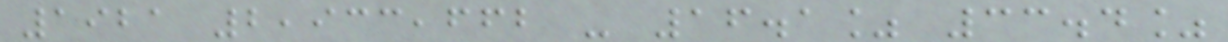1921 2,933,662 - 16.1% 33.4%
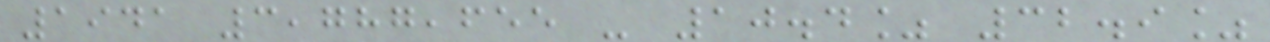1941 3,787,655 - 10.4% 32.9%
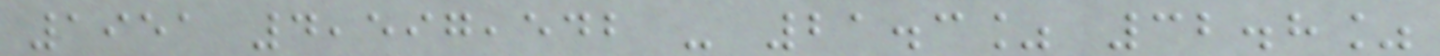1951 4,597,542 - 21.3% 32.8%
